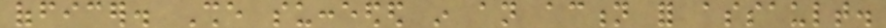officer. She succeeded in an action for assault.
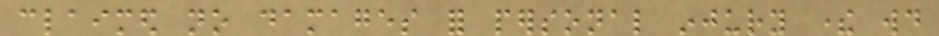claimed no damages for personal injury there would
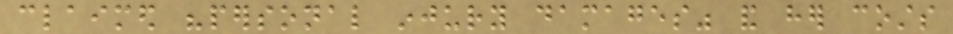claimed "personal injury damages" and her costs
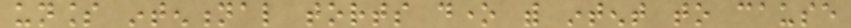unless intentional torts done with intent to cause
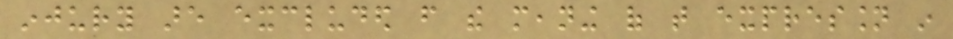injury are excluded from the meaning of that expression in
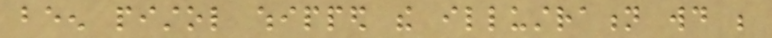been pistol whipped the illustration would be
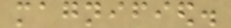magnified.
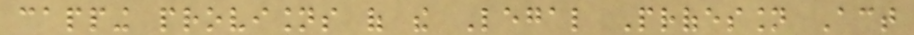capping provisions of the Legal Profession Act
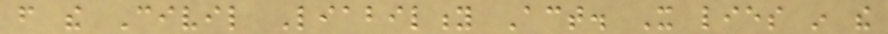from the Civil Liability Act. It lies in the
